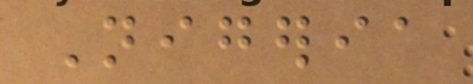Nigeria
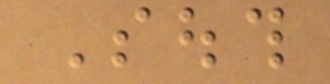South
